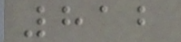812
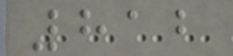812
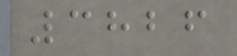3826
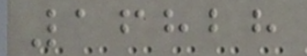16828
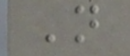N
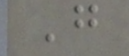G
